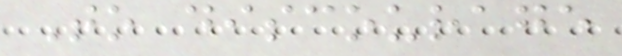To discourage
